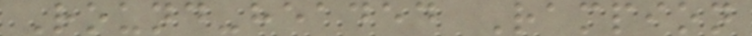Round-headed Rampion
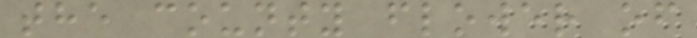the county flower of
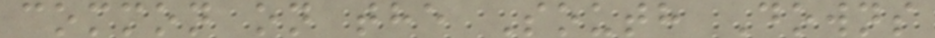common on the South Downs
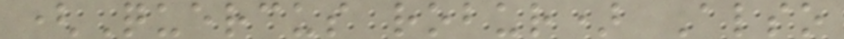(Quercus robur) Also
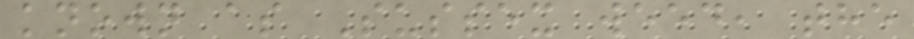known as Sussex weed, the
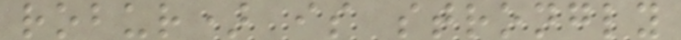robur) is strongly
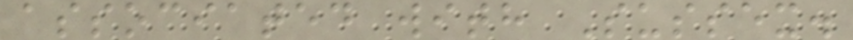associated with Sussex.
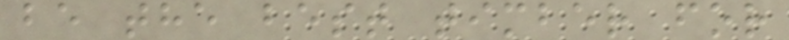be the best timber for
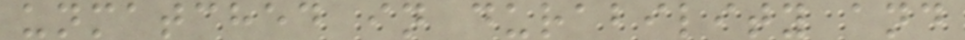unmatched in durability and
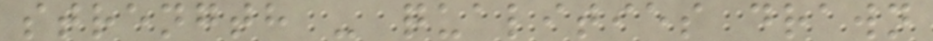strength - qualities drawn
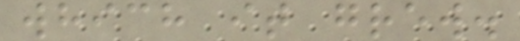which it grew.
